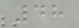48
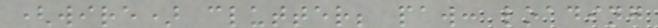(wire) clutter; paw: loading
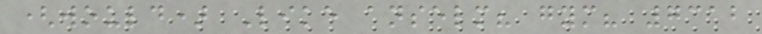(would) Like anselm? gym? 7312
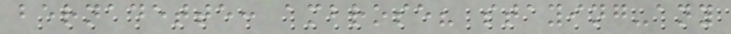bernadette: ambrose? staying-any
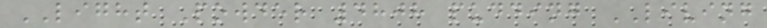LIGHT Powder 4808 pudding LIVING
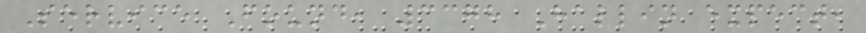Service Found, 3378 Hallin expect,
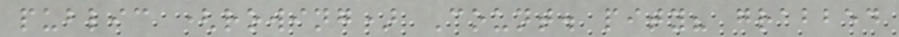public (rowing) Count. pity? grabbed
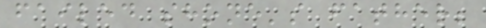failed shone's father;
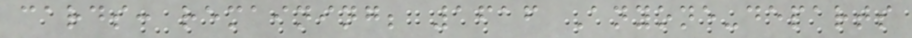cards: remaining; 1616 Anyone-departs
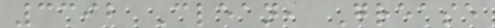3392 Clean, Grease
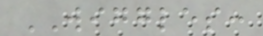WIGGLES:
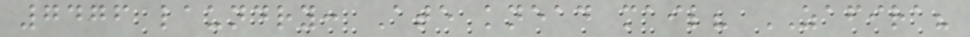7476 laundry: Ate knead mail? ZAFIRA?
